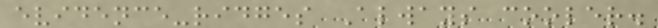evidence-ridges Always cooler.
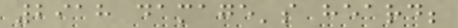2918 damage's heard;
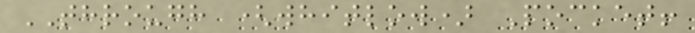THROUGH (whitlow) Pocket!
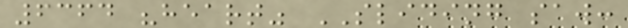6364 "heart" SLIDING saw:
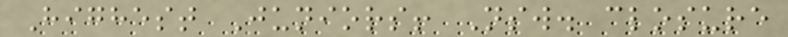Highest Juniors! Nsw. closure
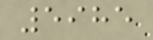5985
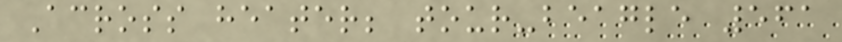Across heater; tour-beagle 561
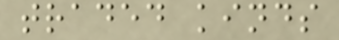traded kinds
